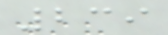239
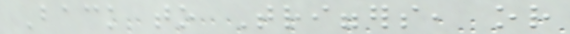Back to Triggers, or
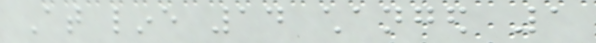At line 14 changed 1
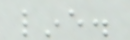line.
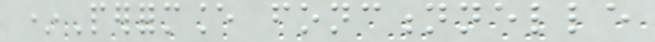*Performance fonctionnelle
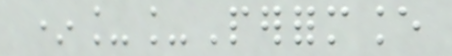*__Performance
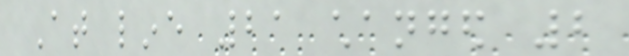At line 21 changed 2
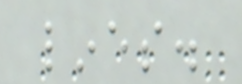lines.
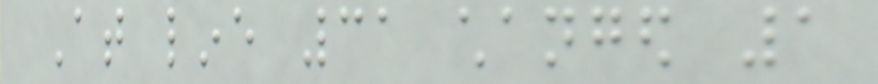At line 31 changed 1
